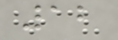12
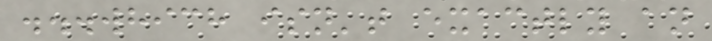...which isn't exactly an
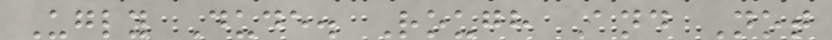Ugly Dude. Rough And Not
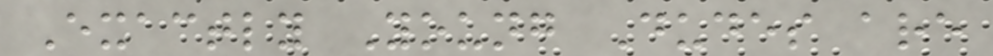Exactly Young Dudes are
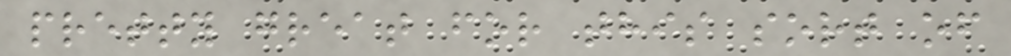pretty great for this sort of
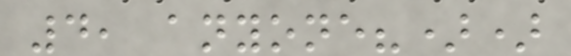4, anyone?))
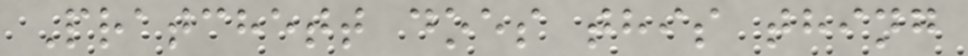Pratchett does this thing
